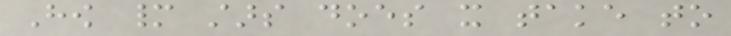How many stars does it take to
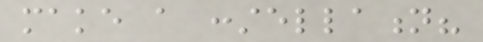make a constellation?
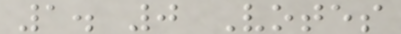1. 0 Votes
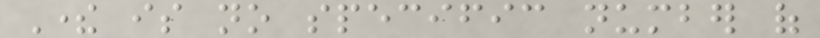There is no specific number of
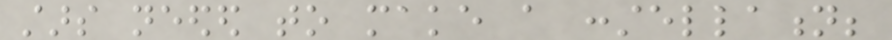stars needed to make a constellation;
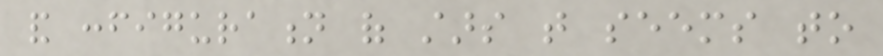and configuration of stars that seems to
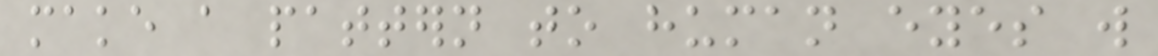make a pattern to human eyes will
